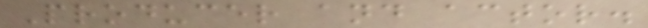Producer and actor.
